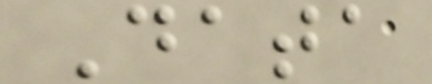Data
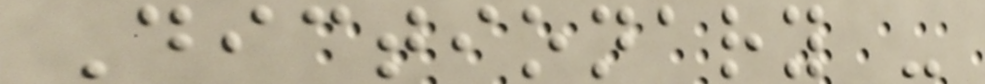Dictionary -
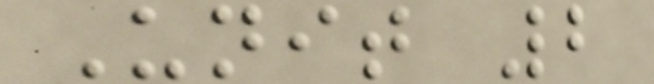Unit 2
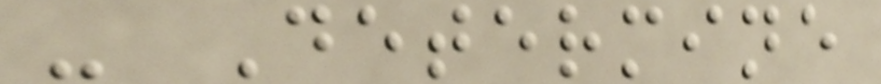- Determine
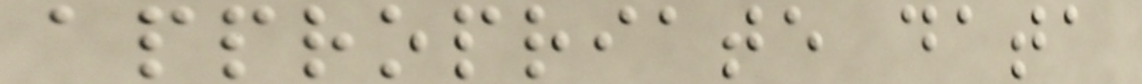appropriate data
